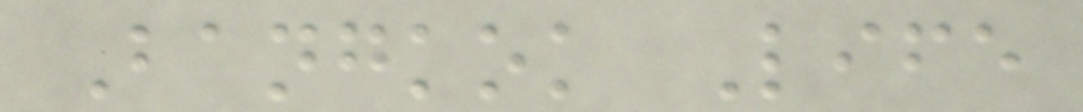Bangkok Life
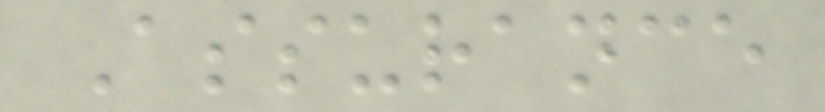Assurance
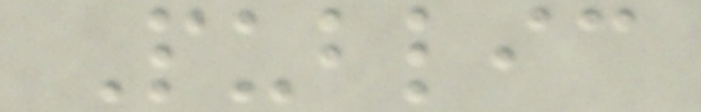Public
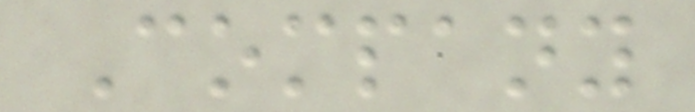Company
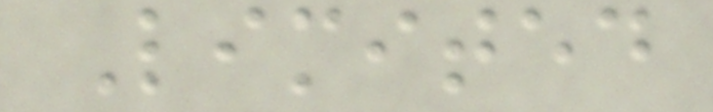Limited
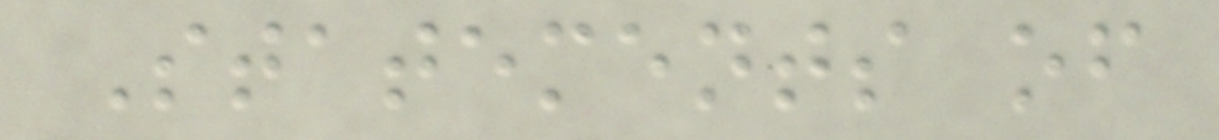Statements of
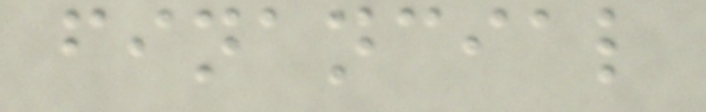financial
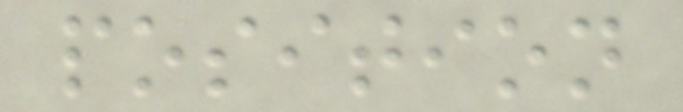position
